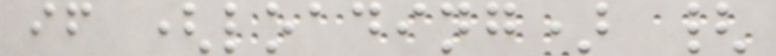if (loading) {
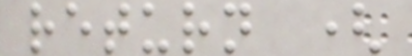return (
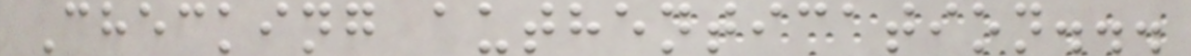Checking authentication...
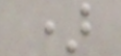)
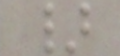}
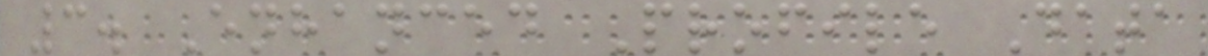3. Enhanced Profile Data
